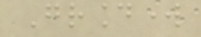Groundwork
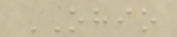OHIO
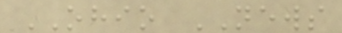OHIO NEWS
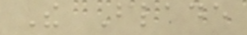The Blade
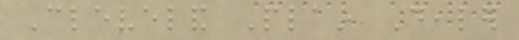Cleveland Plain Dealer
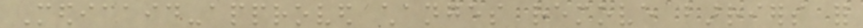Medicaid-approved changes remove barriers for
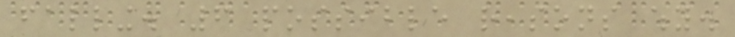falling. 6 possible reasons why.
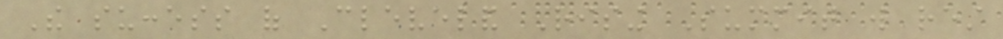The success of Cleveland Rising Summit will rest
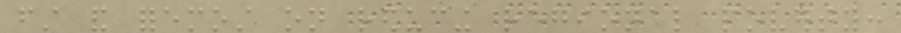first and foremost on reducing regional poverty:
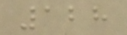128
